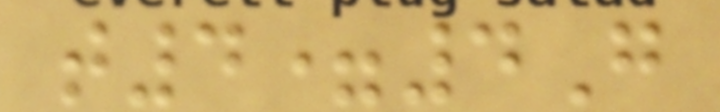t4=4G
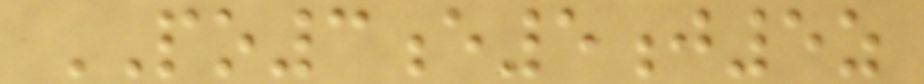PO3e5j5z
